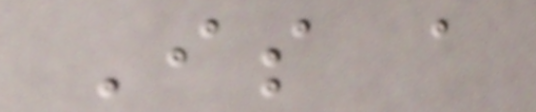Is a
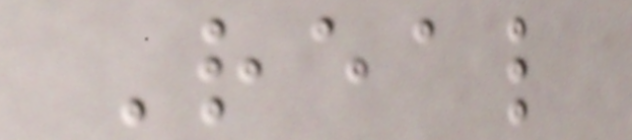Real
